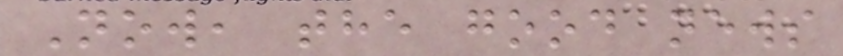Now, the good news
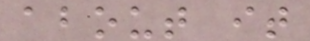about it
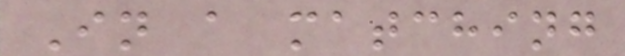In a matching
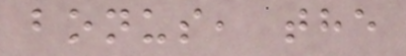bonus, the
